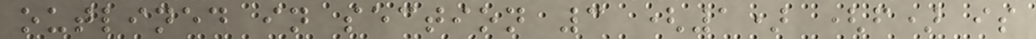outlined in section 3 (1) (f) is
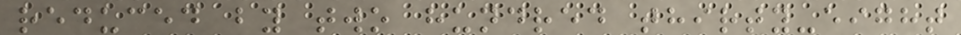reduced by two hundred thirty-eight
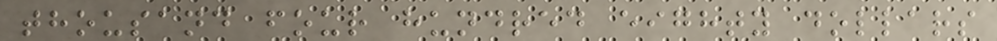thousand four hundred eighty dollars
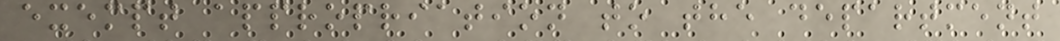exempt appropriation to the department
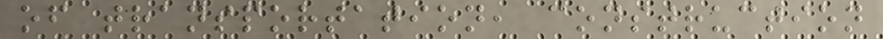of transportation, construction
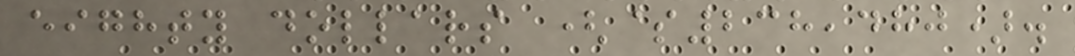eighty dollars ($238,480).
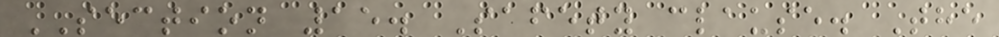SECTION 15. Safety clause. The
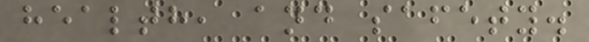health, and safety.
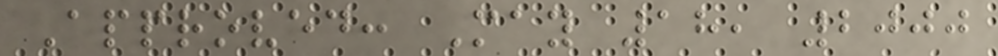Approved: May 18, 2000
